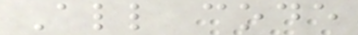All code
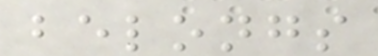belongs
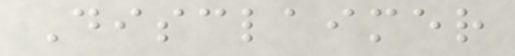Disclaimer
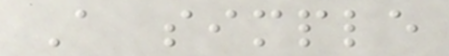A simple
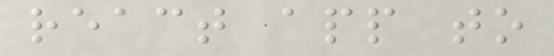react app to
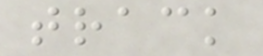track
